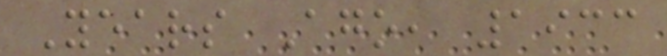Years Ago, 1933
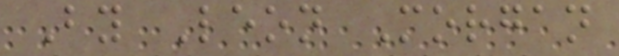By Leon Morgan
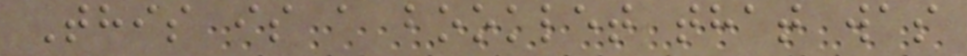This is a booklet that was
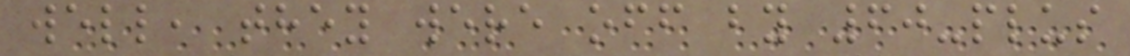well, they were off by 60-plus
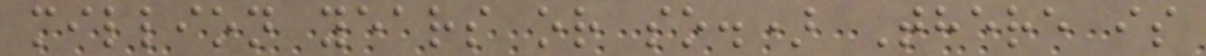million years or so.) There is
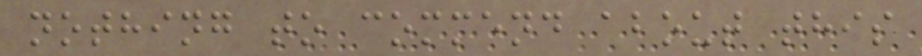nothing to commend about this
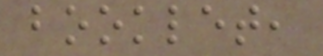booklet,
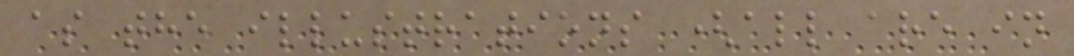as the illustrations (all are in
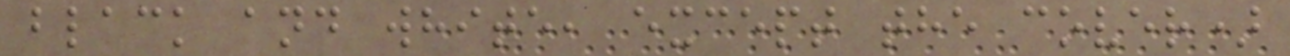black and white, except the cover)
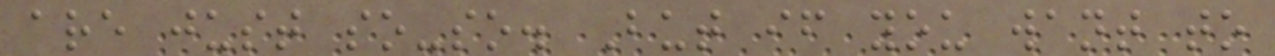are just so-so. But if you want to
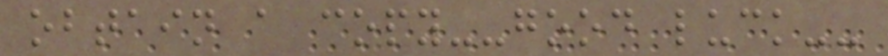obtain a copy--good luck--
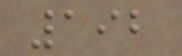192
